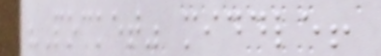"Pocket" middle!
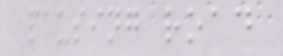pausing road
